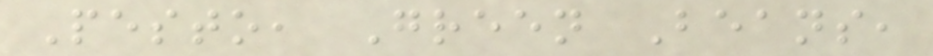Pesto, Green Beans,
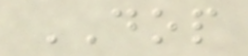DOP
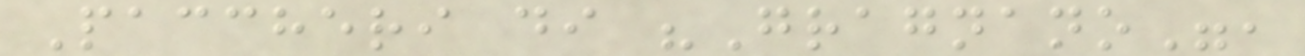Paccheri di "Gragnano",
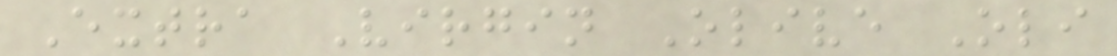Extra Virgin Olive Oli
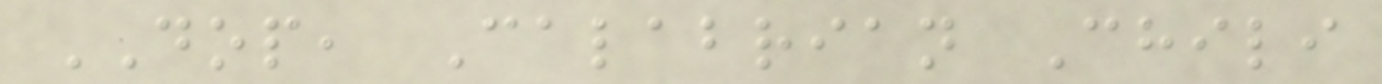DOP, Calabrian Chili
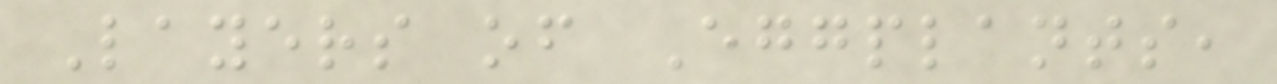Layers of Eggplants,
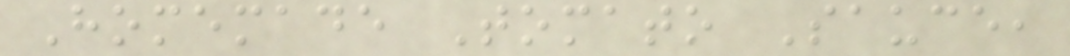Homemade Tomato Sauce,
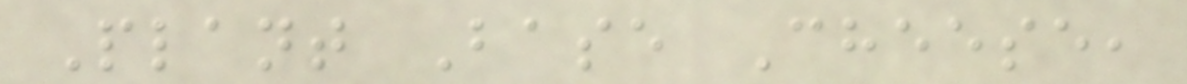Plant Base Cheese,
